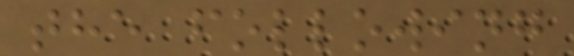the following
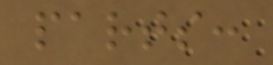parts:
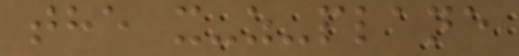the x-z-plane
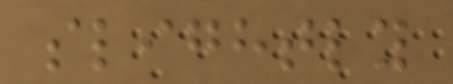slightly
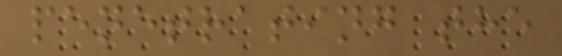penetrating the
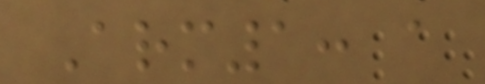Arm1: a
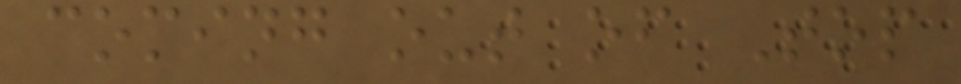coming out of Top
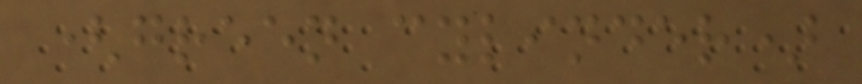(green cylinder)
